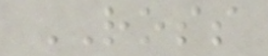ROSS
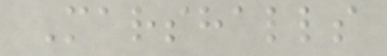Marshalls
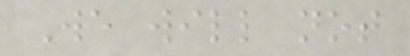We will not
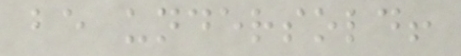be undersold!
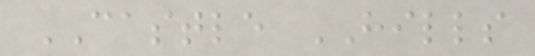CASTLE HILLS
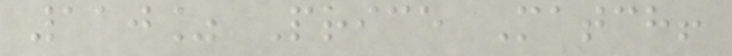110% Price Match!
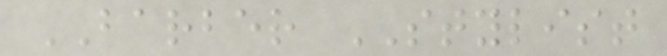BARBER STYLIST
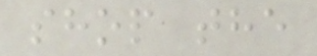shop the
